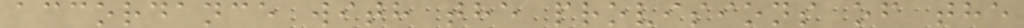accordance with the provisions of the
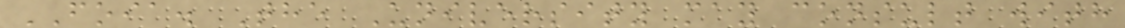FOIA. The University may consult with
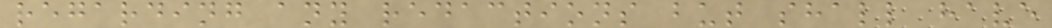regarding any redactions but shall have
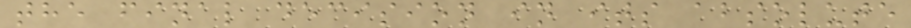the final decision in its absolute
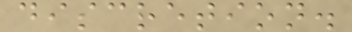discretion.
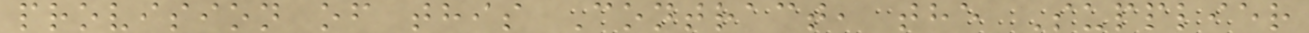provision of this Contract, the Supplier
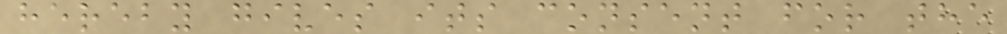hereby gives its consent for the
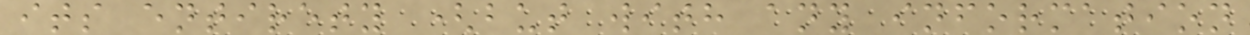its entirety (but with any information
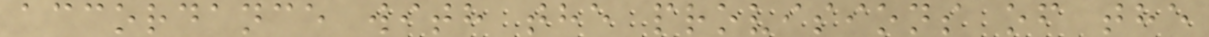accordance with the provisions of the
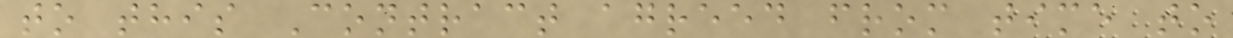to this Contract agreed from time to
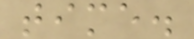time.
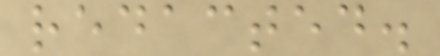redacted.
